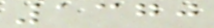1370
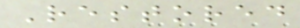Restored
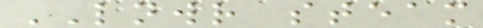LNWR steam
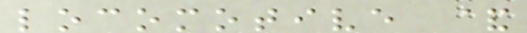locomotive &
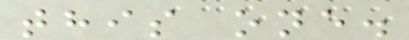this one.
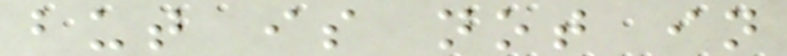but is not in
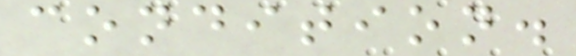condition.
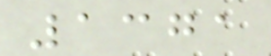1371
